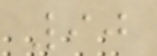90
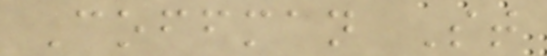Coffman St
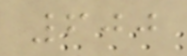600
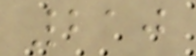210
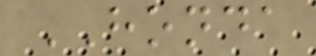HONDA
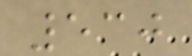530
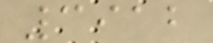3912
